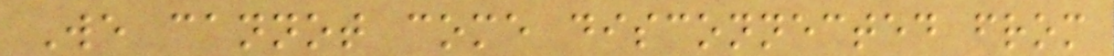We cannot come disconnected from
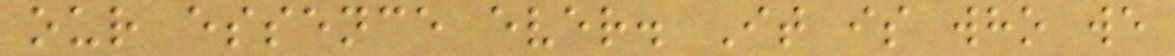our essence ever. It is who we
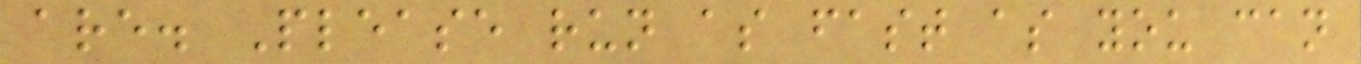are. Please run as fast as you can
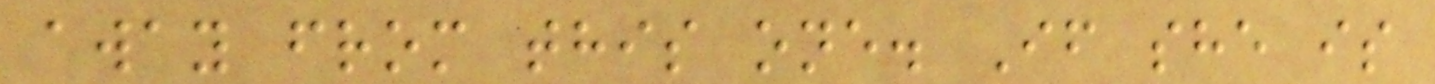away from this one. If she is
